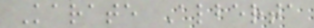Karate Alberta
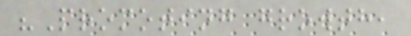"Promoting growth,
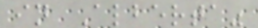in Alberta"
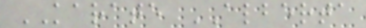KARATE ALBERTA
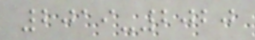2019-2020
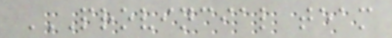PROVINCIAL TEAM
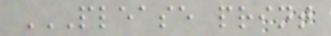PLEASE PRINT
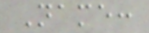Name:
